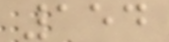154
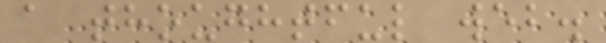a thoughtful web.
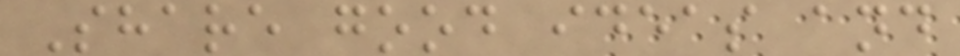Share good ideas and
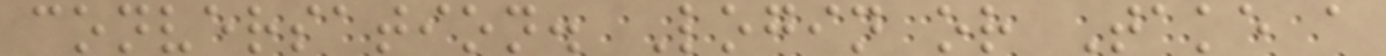conversation. Login or Take a
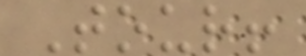Tour!
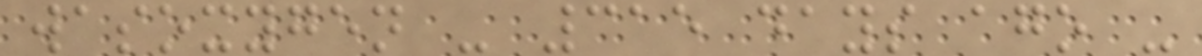wasoxygen - 315 days ago -
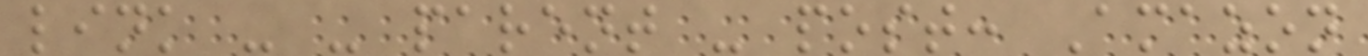link - - parent - post: Amazon
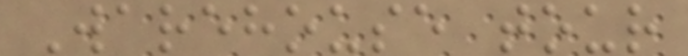Warehouse tour
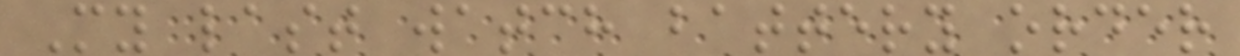My last watch battery order
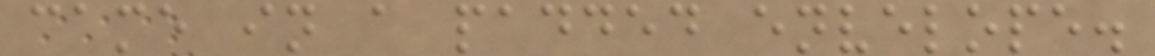came in a padded envelope.
